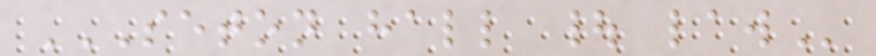SETON HALL | LAW
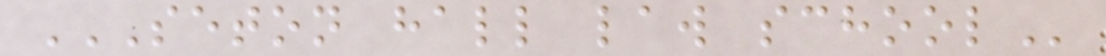SETON HALL LAW SCHOOL
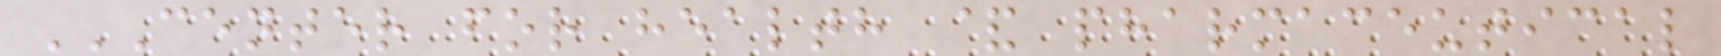CENTER FOR HEALTH & PHARMACEUTICAL
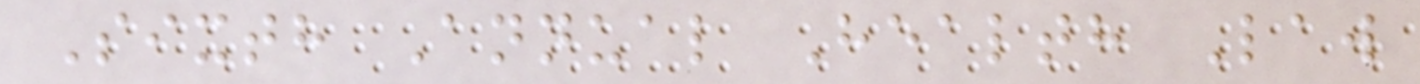Sixth Annual Health Law
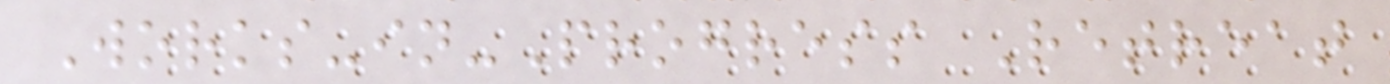Works-in-Progress Retreat
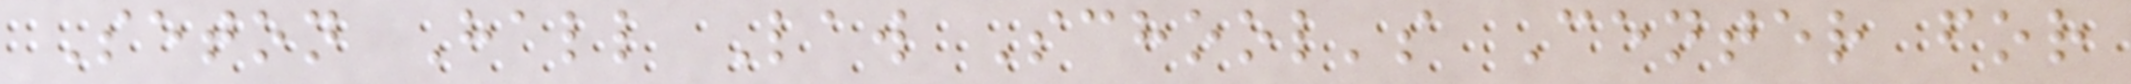Seton Hall Law School's Center for
